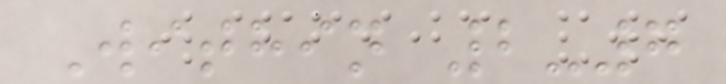Within 2-7
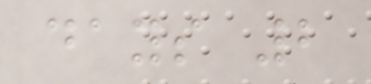days 2
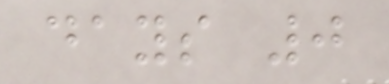days 0
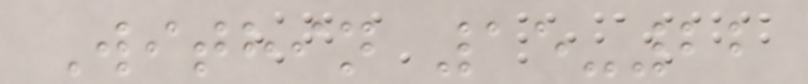Within 15-22
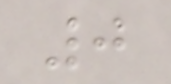0
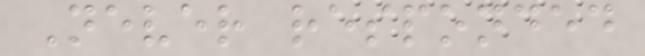Never responded
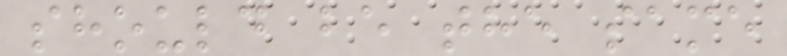should be the same
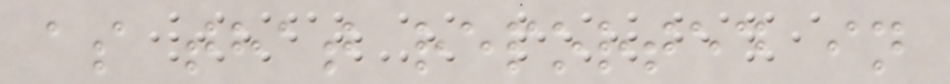as that reported in
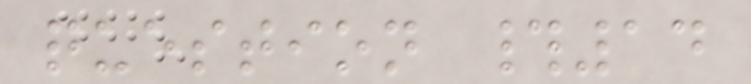question #14
